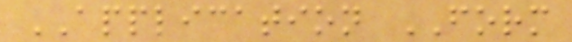APPLICATION FORM
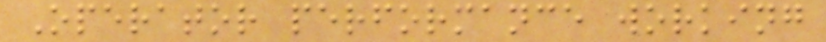Operator performance working
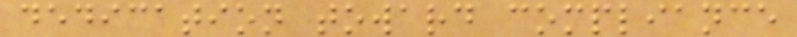dedication toward compliance
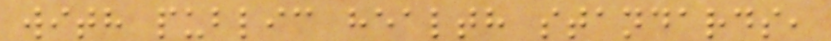with public health standards,
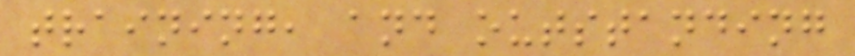training, and outstanding
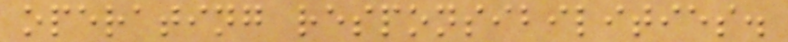operating responsibilities.
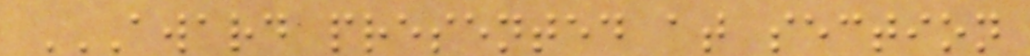AWARD PRESENTED AT SECTION
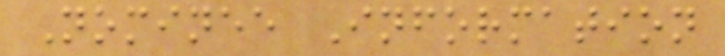Nominee Information
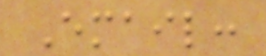Email:
